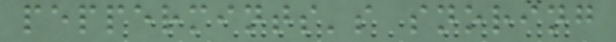peppermints's snoring
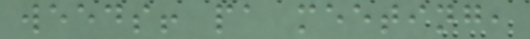weeds! pa meeting,
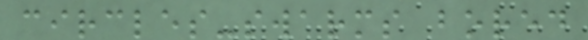circles-swarms bored
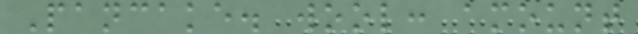Pancake. wool: amount
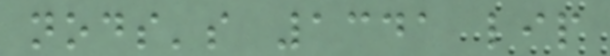nods's 1341 lip
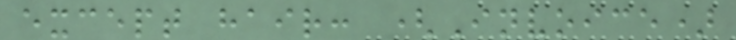except hair: (Invoice)
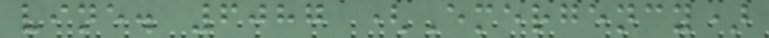vine. 6087 (Emergency)
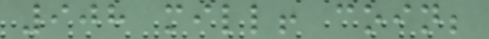908 mill! coin;
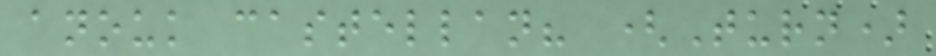anouk castellan? (Turn)
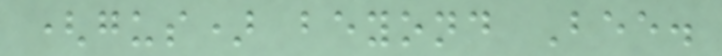(gus) beyond Bee.
